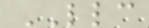LLC
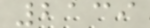2139
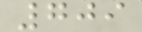709
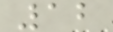12
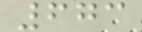673
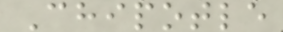Chipotle
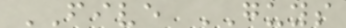FIVE GUYS
